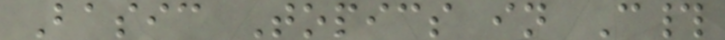Basic Topics in C#
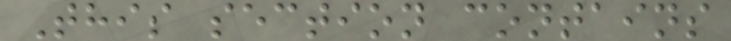This section contains
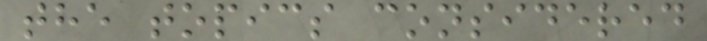the topics considered
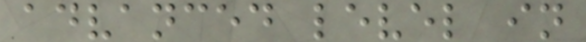advanced level in
